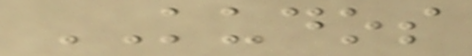KUDOS
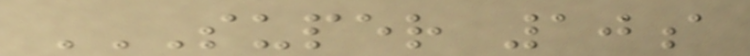SUPER 10A
